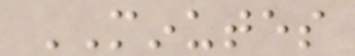MINUTES
